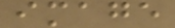image
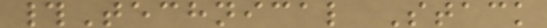#Technical Stack
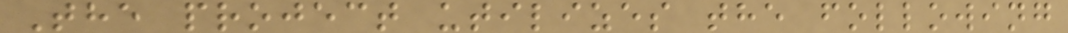The project utilizes the following
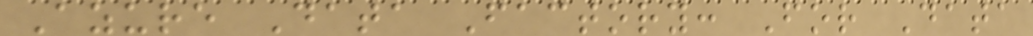Azure Data Factory: For Data
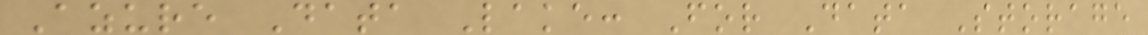Azure Data Lake: For Data Storage
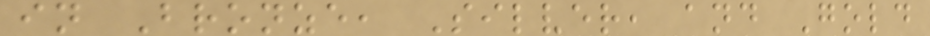in Bronze, Silver, and Gold
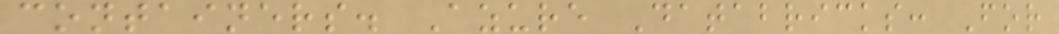containers. Azure Databricks: For
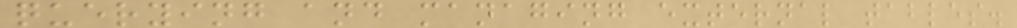querying and managing external tables.
